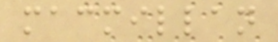macmillan
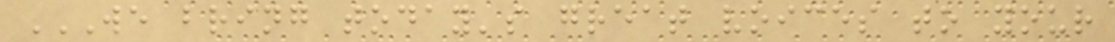WE BRING TODAY'S GREAT VOICES TO YOUR
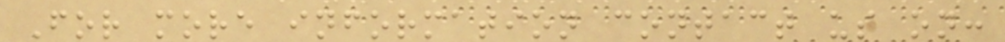For more information contact us on:
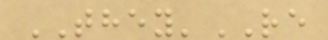THEY'RE
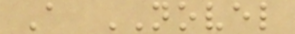A NOVEL
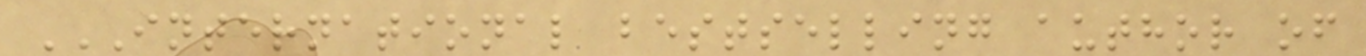INTERNATIONAL BESTSELLING AUTHOR OF
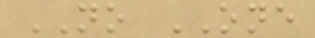NO ONE
